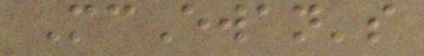McEwan's
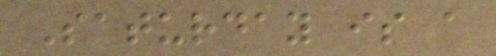Saturday is a
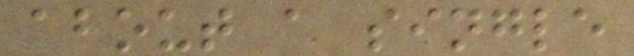about a single
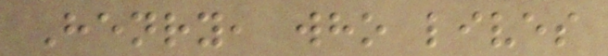Henry, who lives
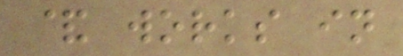& works in
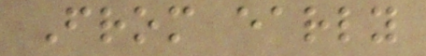From early
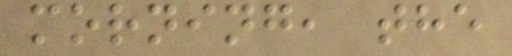morning, the
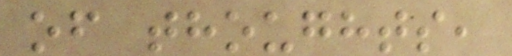of thoughts,
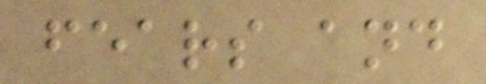fears and
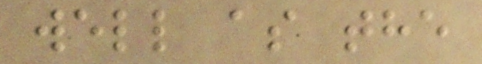well as the
